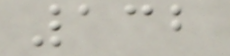132
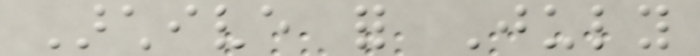Archive for July
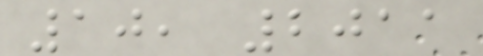10, 2011
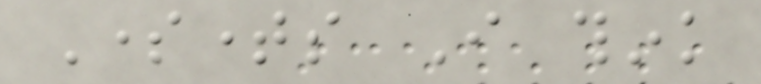Sometimes I think
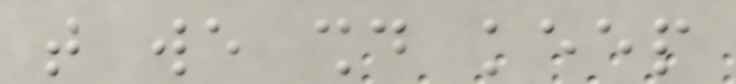that we should keep
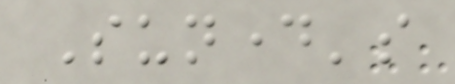Sunday's
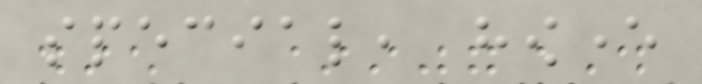special, however
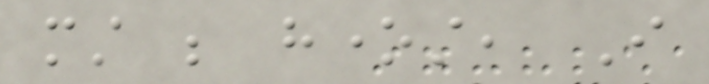must be honest, I
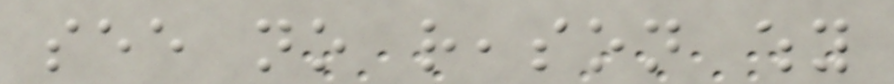see no reason why
